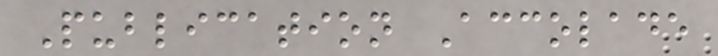Publication Accolade
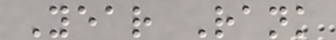Year Rank
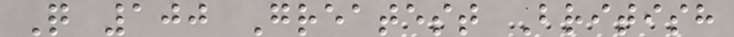Q 100 Greatest British
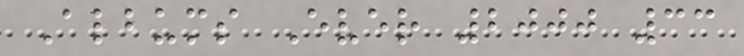Albums Ever 2000 33
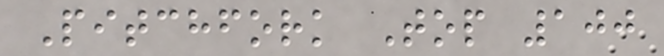Pitchfork Top 100
